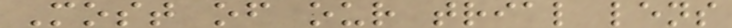Most of our trial lens
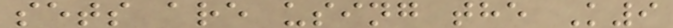sets are using the K9
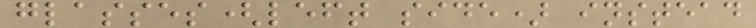glasses(left side) instead
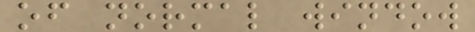of normal window
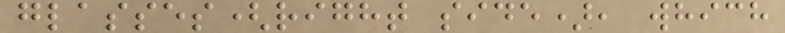glasses(right side), which
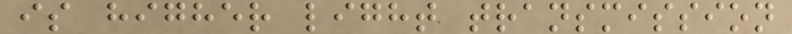is higher light transmission
